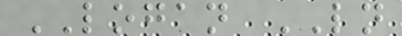LOGAN LN
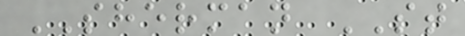SHERMAN ST
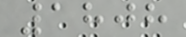1808
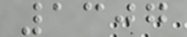1307
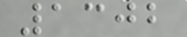1302
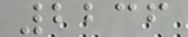2236
